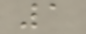1
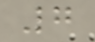7
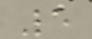5
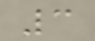3
